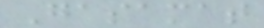Gasamat
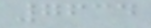7634
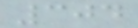304
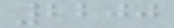2200
